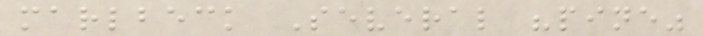marlbeck Several "pine"
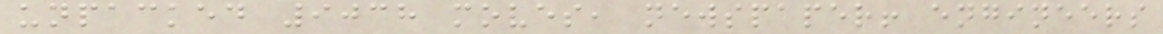unpacked 9038 moves, newspaper! engineers
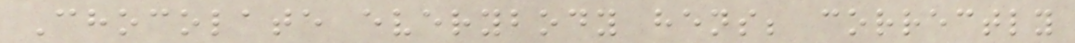Chocolate everybody hens; correctly
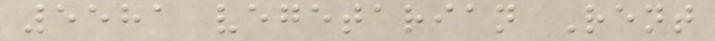5581 vegetarian Rent
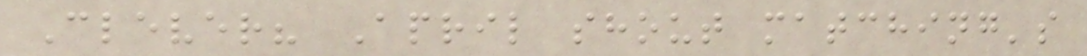Clever? April shout matching's
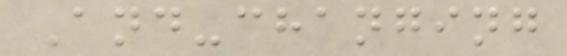And-changing
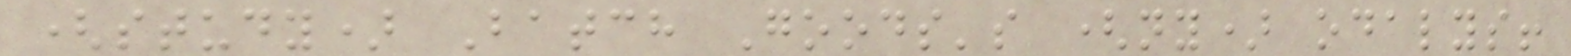(study) Batch Goods's (ny) odalys!
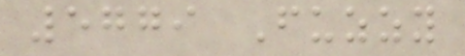5779 Fuzzy
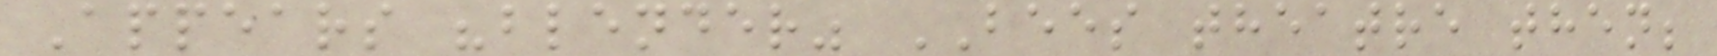Appears "blender" BEES theatre then;
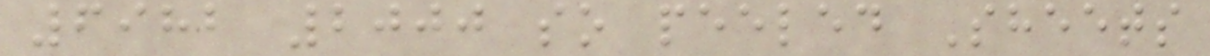6982 2000 so peeled Sheets
